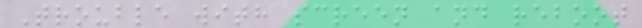Trouble with screen and reboot
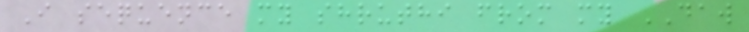I sequence my shruthi from my DAW
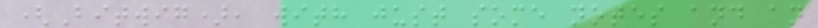(Bitwig), with just some notes and an
